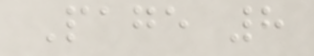Page 8
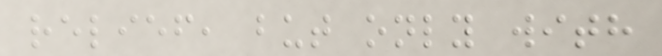relief, but only with
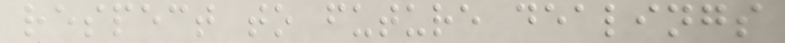respect to future dealings
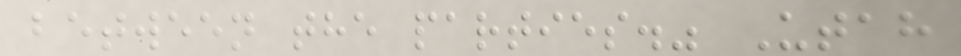between the parties." Utah
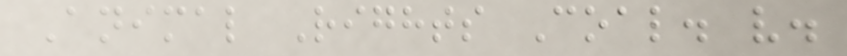Animal Rights Coal. v.
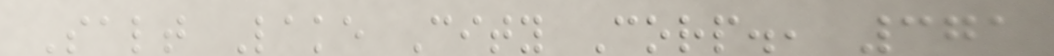Salt Lake City Corp., 371
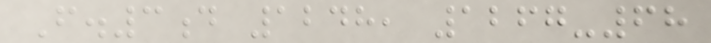F.3d 1248, 1267-68
